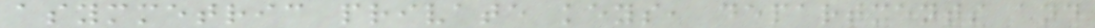asymmetric private keys, departments and
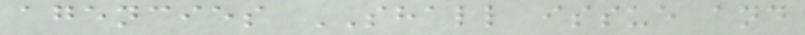agencies SHALL issue and
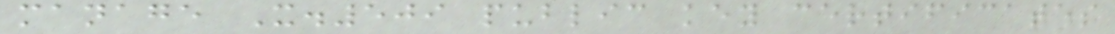manage X.509 public key certificates
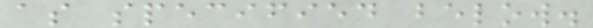as specified below.
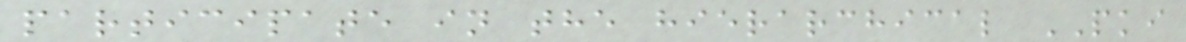participate in the hierarchical PKI
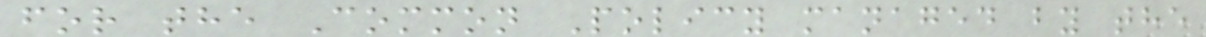for the Common Policy managed by the
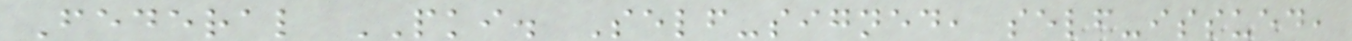Federal PKI. Self-signed, self-issued,
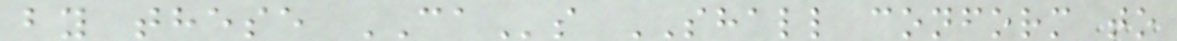by these CAs SHALL conform to
